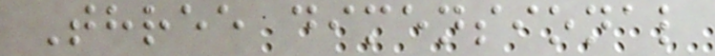Three dimensional
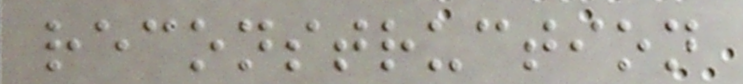reconstruction
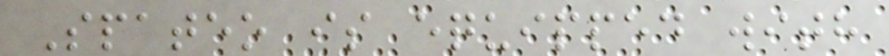Spateo is equipped with
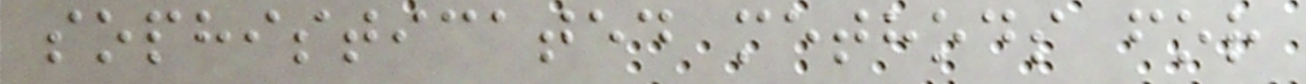sophisticated methods for
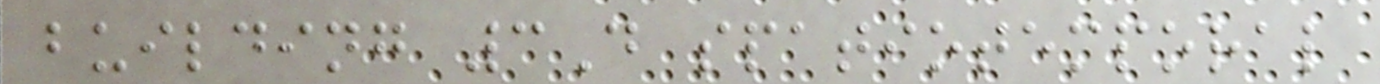building 3D spatiotemporal
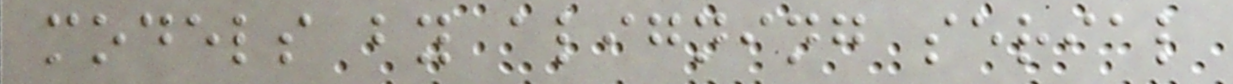models by aligning serial
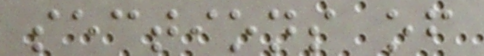sections of
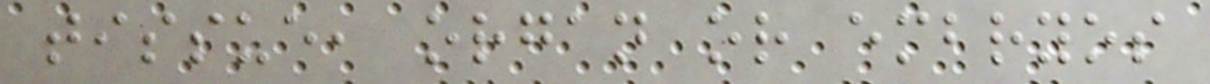tissue, organ or embryos
